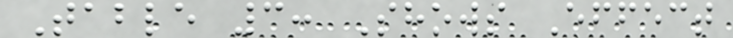Table 3: Shows Effect
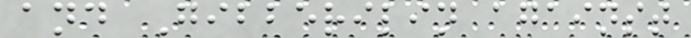and Gibberilin against
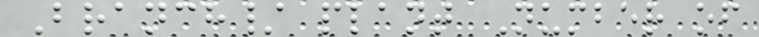Branch/ plant Number of
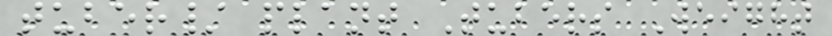tuber/ plant Tubers Weight
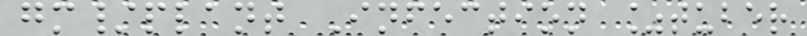gm/plant Infection %tuber
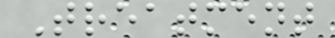Treatment
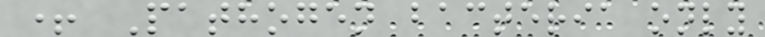+ Pathogen bacteria only
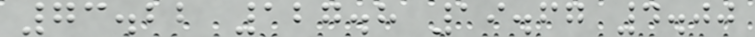73.22 127.8 19.67 4.00
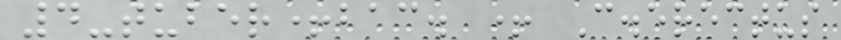4-tuber+bac. + C.erectus
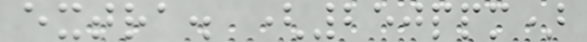extra. (250ppm)
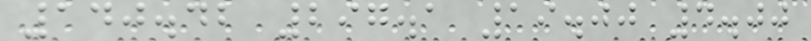140.42 297.1 19.00 4.00
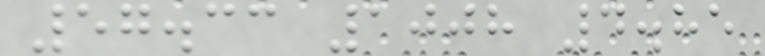57.33 1008 4.85
